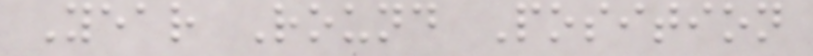Year Round Position
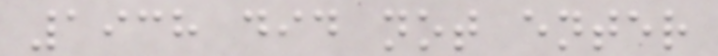1938 did not enter
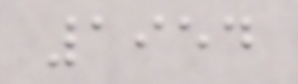1954
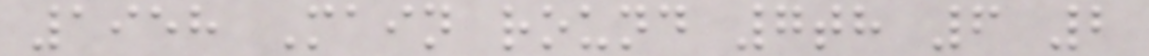1958 Main round 7th 6 2
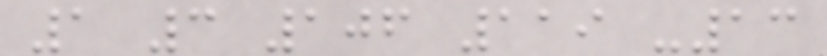1 3 106 119 -13
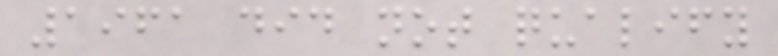1961 did not qualify
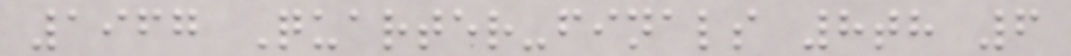1967 Quarter-finals 8th 6
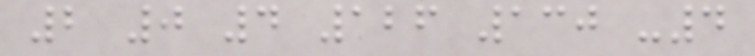2 0 4 126 130 -4
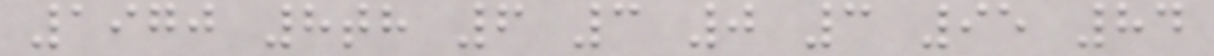1970 8th 6 3 0 3 95 84
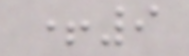+9
